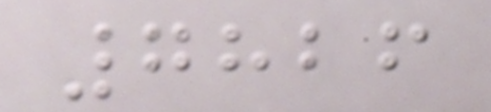7826
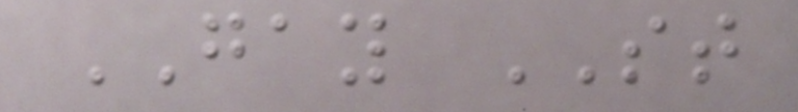GAY ST
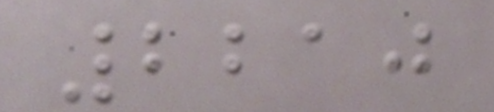2210
